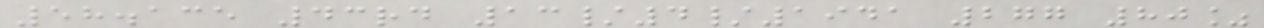58.135 43rd 13/4/1941 277 80%
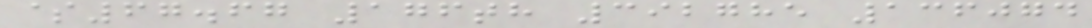$67.67 176th 392785 136074
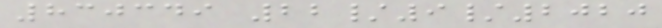830349 22/9/2020
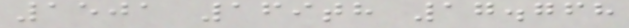1501 169th 17.768
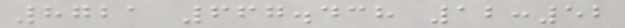8721 667.438 12:52
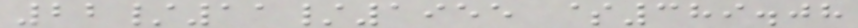22/11/1955 $389.08
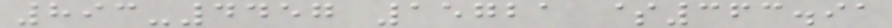893-4457 15721 $363.91
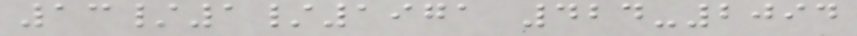13/1/1971 424-2094
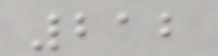212
